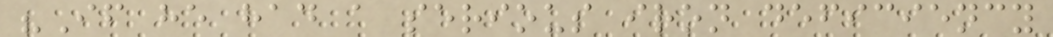"If he had a serious iron deficiency
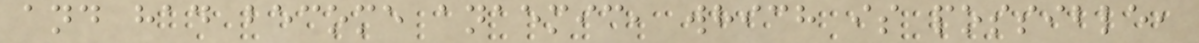and had become anaemic, which is possible,
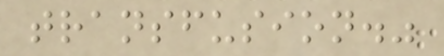transfusion."
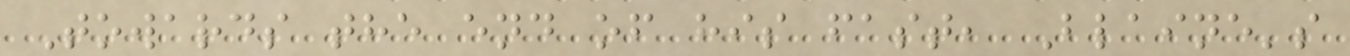Towards the end of his fast, Blaine's
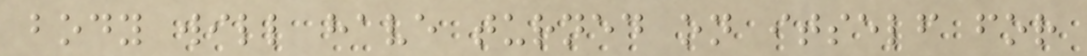body will have turned on itself for
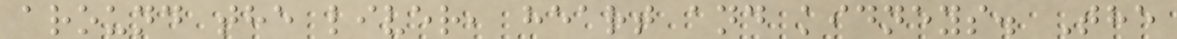around the liver, heart and kidneys. The
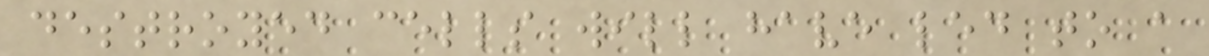destroyed cells will have led to a
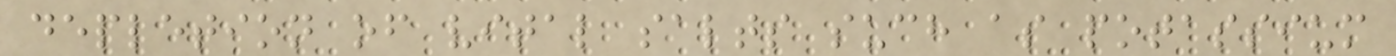depletion of vital salts such as potassium
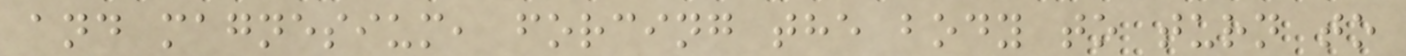and magnesium, forcing the body to turn to
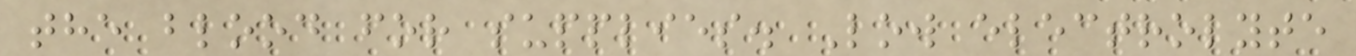the blood for supplies. Low electrolyte
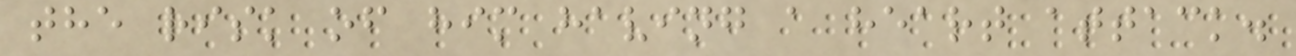the risk of him having a heart attack.
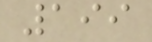199
